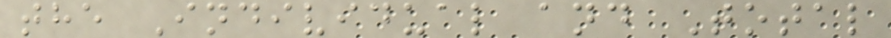the Individual and Total
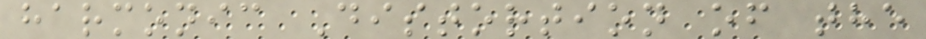harmonic Distortion of the
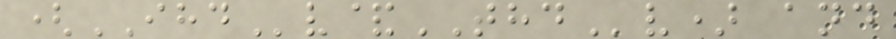(IHDv&THDv) and
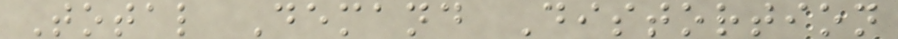Total Demand Distortion
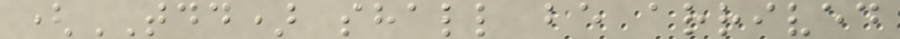(TDD) shall be arrived
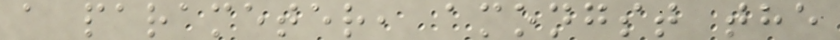a parameter, amongst the
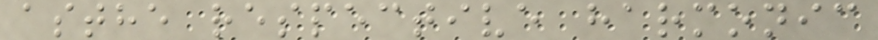asthe respective harmonic
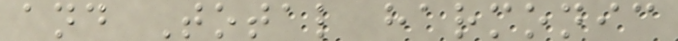and Total harmonic
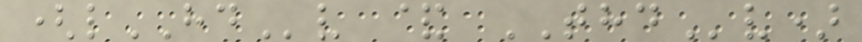(lHDv & THDv)
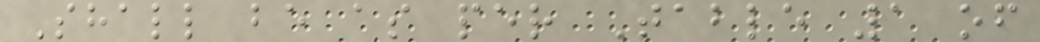Shall be as per Table 1 of
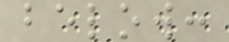below:
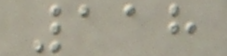118
